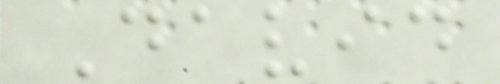David
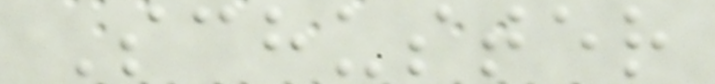Schuster
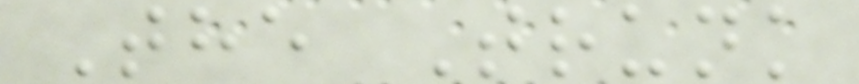The Trunk
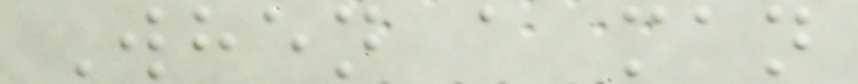When a man
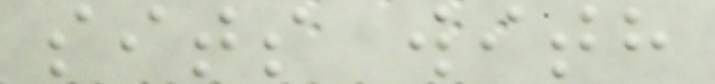sits with
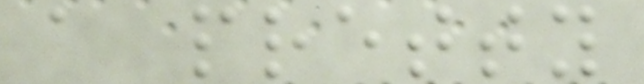a pretty
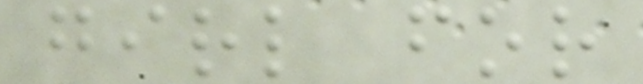girl for
